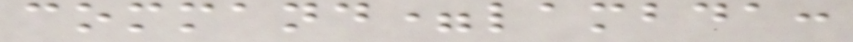command=lambda:
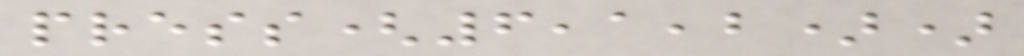press(6,1,2))
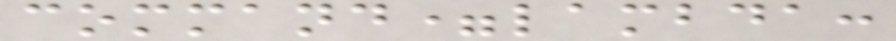command=lambda:
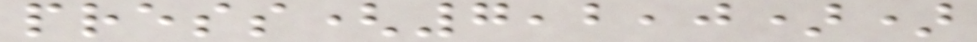press(7,2,0))
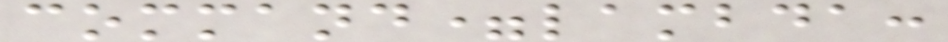command=lambda:
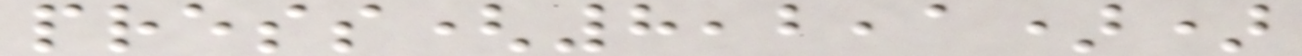press(8,2,1))
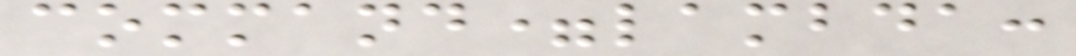command=lambda:
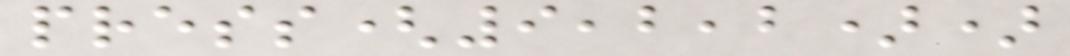press(9,2,2))
